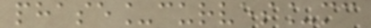phase_curves_mc
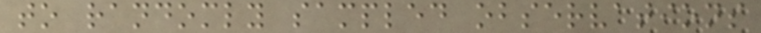to randomly sampled observations
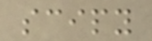scipy
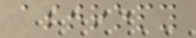astropy
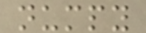numpy
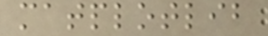matplotlib
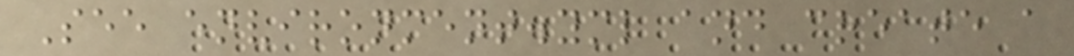See environment.yml and create a
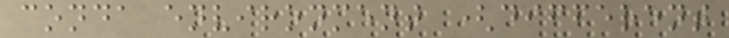conda environment (different
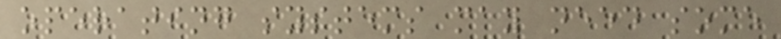operating systems may need some
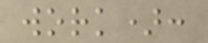work):
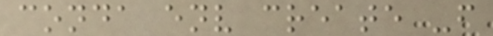conda env create -f
